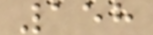158
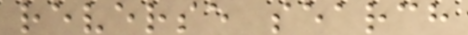reverse search
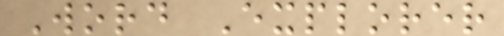Word Explorer
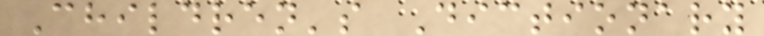Children's Dictionary
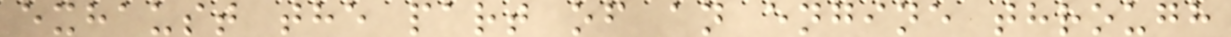exhaust the part of an engine through
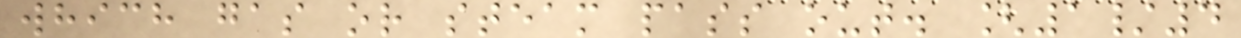which gas or steam pass out. [1/4
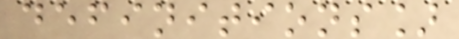definitions]
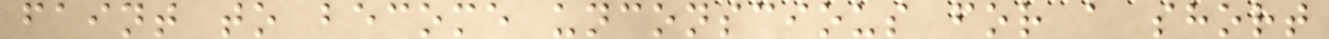faint to become unconscious for a short
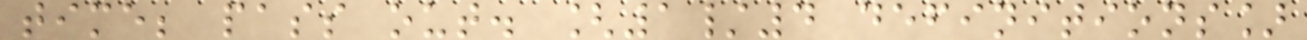time; pass out. [1/4 definitions]
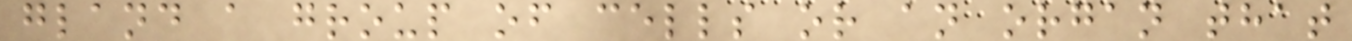gland a group of cells or an organ that
